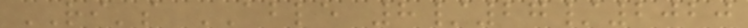RI's ABLE 8/27/2020
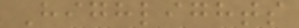Highlights
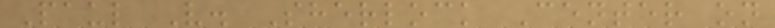Paul V. Sherlock Center on
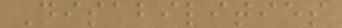Disabilities
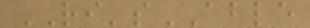RI'sABLE
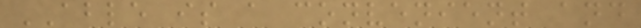ABLE is a convenient and
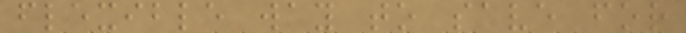flexible way to save for
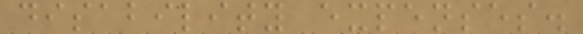disability expenses.
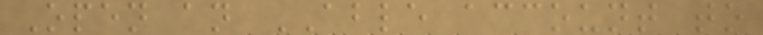Open an ABLE account to
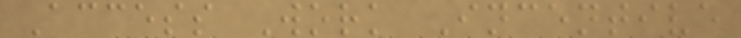Access Work Incentive
